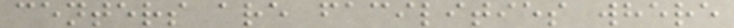centers are facilities where
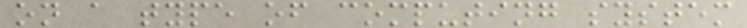on a type of computing system
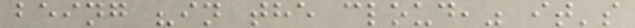being "in the cloud," it's
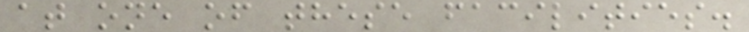at one of these facilities.
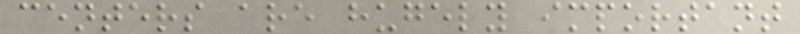centers are hugely important
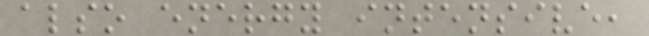also energy intensive,
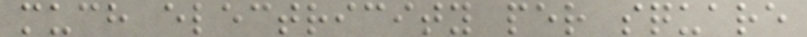much electricity per square
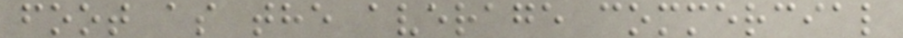foot as the average commercial
